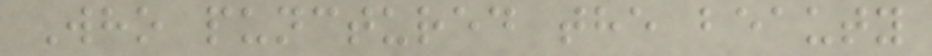Who punctured the beauty
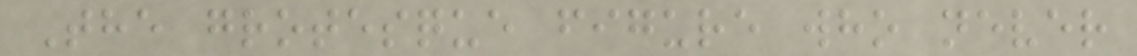The grotesque figure who never
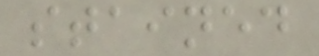stained
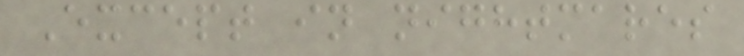Except in nightmares
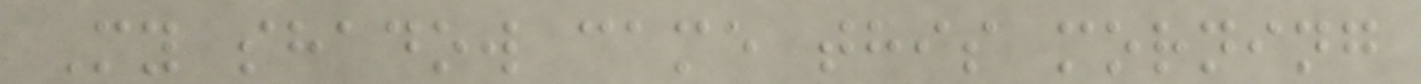My shadow came this morning
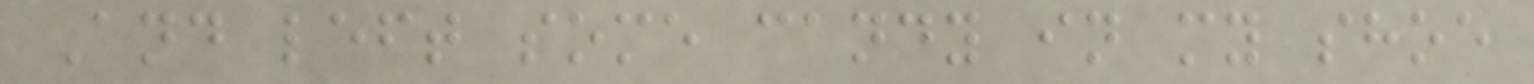And left some candy in my shoe
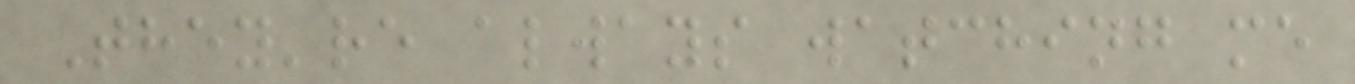They're always watching me
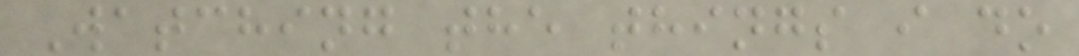Watching the things i do
